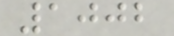1002
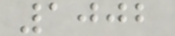1002
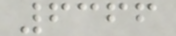6366
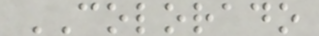COLORADO
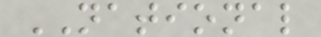NATIONAL
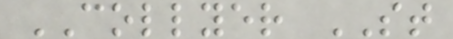COLLYER ST
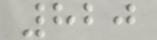820
